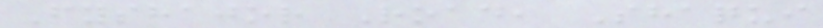Fyshajor Road, Shaqui
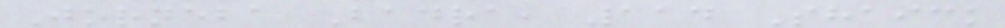Jorneba Badra, 114 Shaick
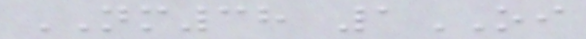NM38 1OI
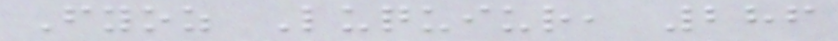Fyoz Luquiur, 286
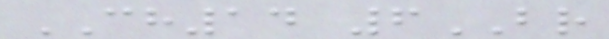CH14 6BR
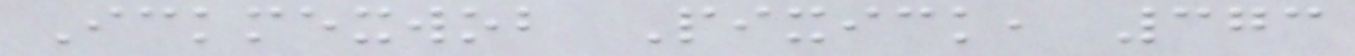Ickmexwob Pixick, 373
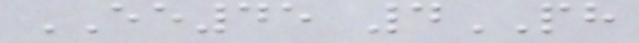EE45 4PH
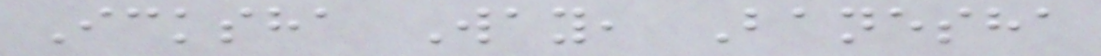Icksha Way, Banesha
